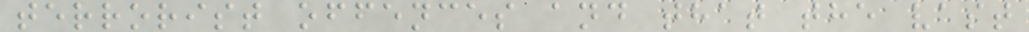terrorist offences and that the vast
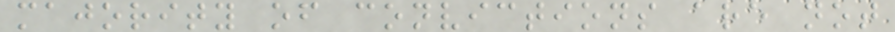majority of convictions are not
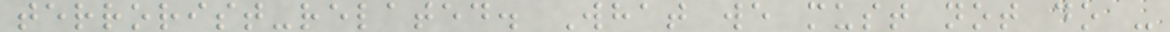terrorist-related. What we must not do -
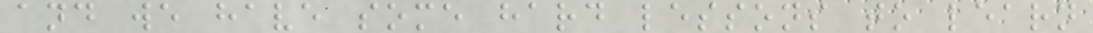and we have some hard lessons to learn
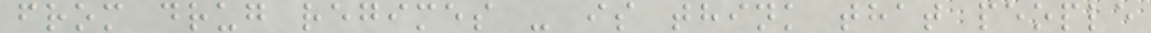from drug regimes - is think that people
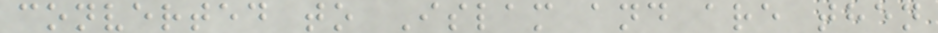converted to Islam and are then
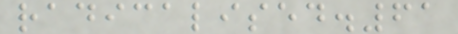radicalised.61
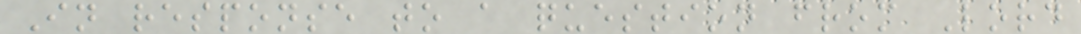In response to a question from Lord
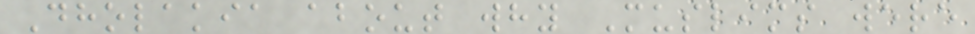Dholakia about why Muslims were
